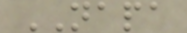NAPA
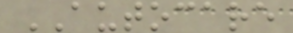AUTOCARE
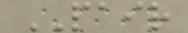PAIR
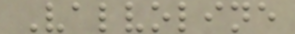Valvoline
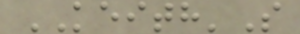KEITH'S
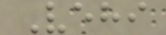Vehi
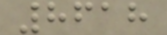8618
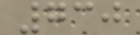730
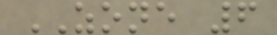ZONE 6
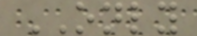ONLY
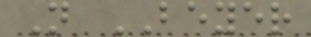N BEYER
